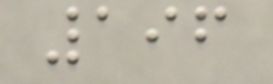196
